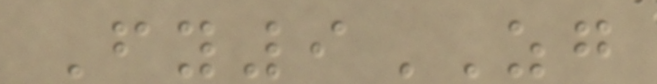Fy9ZG
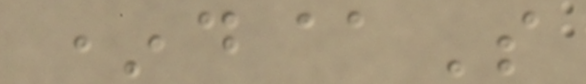*d@S
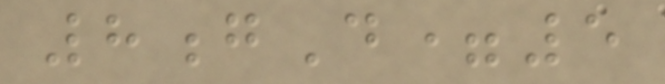8gD=5
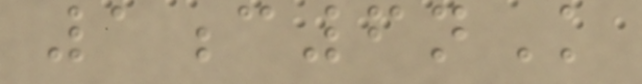1c6nK
